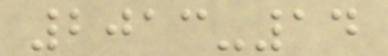2013-14
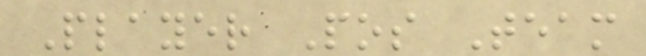Player Pos Team
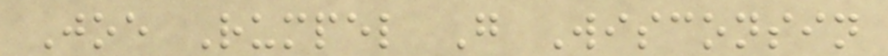Joe Rumpel G Wisconsin
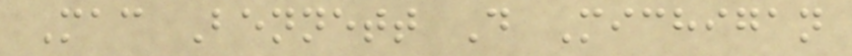Mac Bennett D Michigan
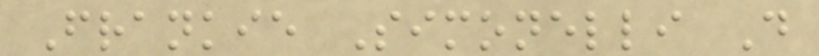Frankie Simonelli D
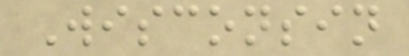Wisconsin
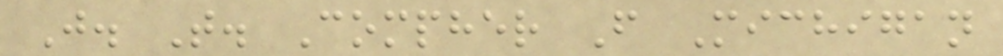J. T. Compher F Michigan
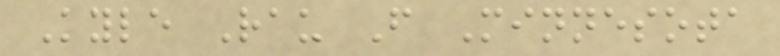Kyle Rau F Minnesota
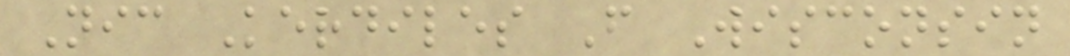Nic Kerdiles F Wisconsin
